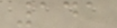141
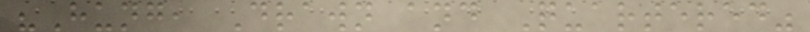"Hung, Drawn and Quartered"
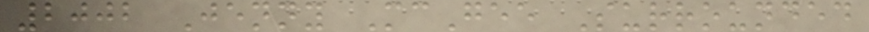2002 Jenny McGee Surrounded
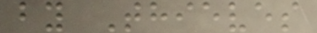by Thieves
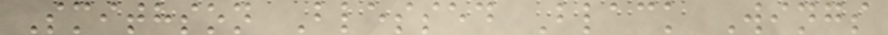Smithson Blessed Black Wings
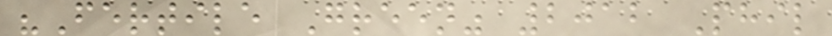"Fertile Green" 2012 Phil
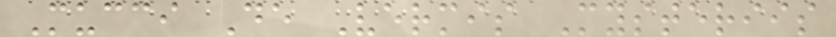Mucci De Vermis Mysteriis
